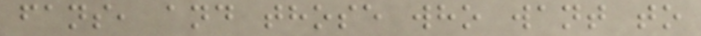fans, and those who want to
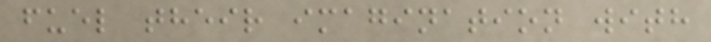fuel their imagination with
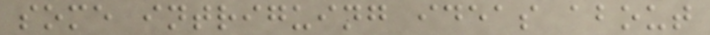some intriguing ideas about
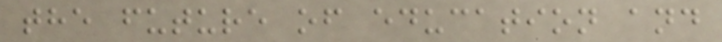the future of education and
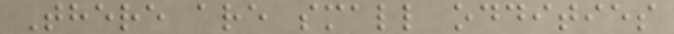There are small oddities
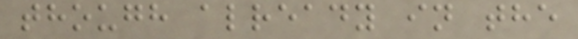though already in the
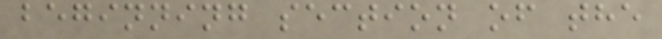beginning section of the
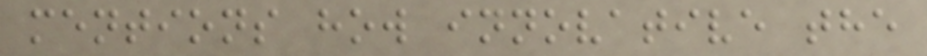mentions how innovative the
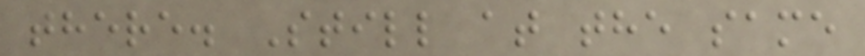there. Still at the same
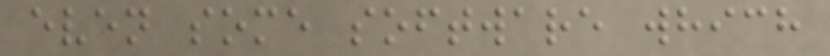even some software which
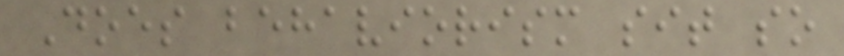Does behaviorism sit so
